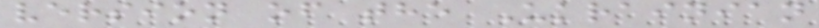version of the Ukrainian
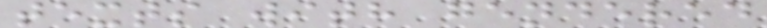texts with gendered
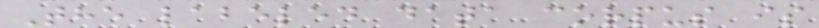The labeled data corpus is
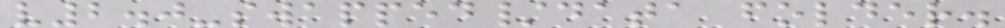v2.0-swapped/data folder.
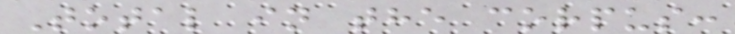Total in the corpus:
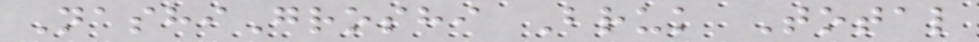NashiGroshi Bruk Total
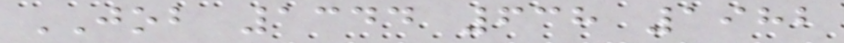JOB 1344 638 1982
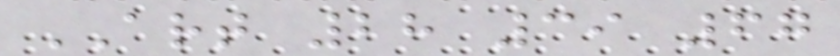ART 28 39 67
